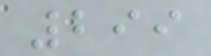299
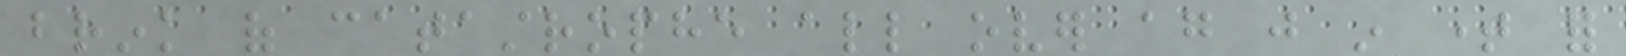brink of catastrophe all over again just in time for
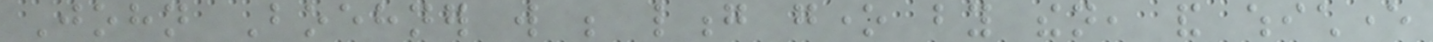John Boehner will be long gone by then, and whichever
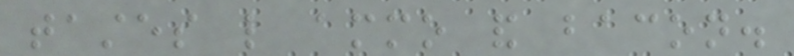tastes like ammo and bacon.
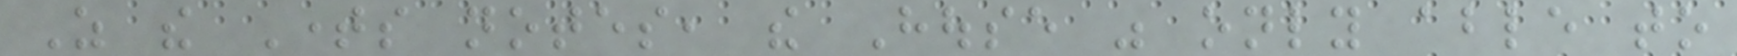As the Times notes, the House was only able to
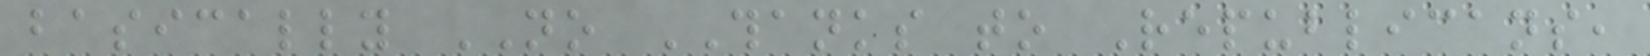basically NO THANKS to Republicans,
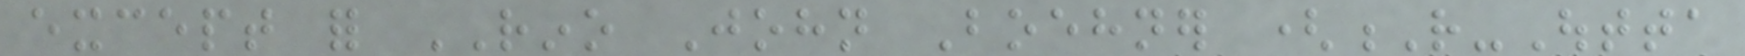except for RINO John Boehner (R-Outta
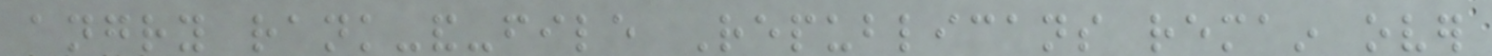angry rank-and-file Republicans remain over
